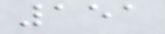151
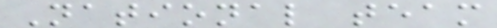National team
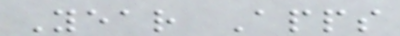Year Apps
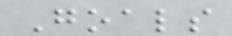Goals
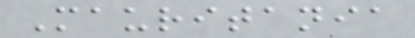Mauritania
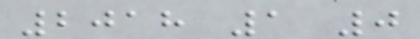2018 1 0
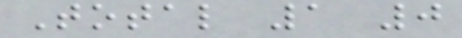Total 1 0
